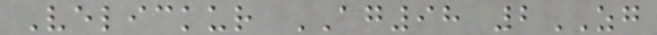Velickur AG98 2ZG
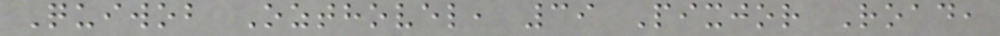Quiwob Ozthovel, 39 Pixjor Road,
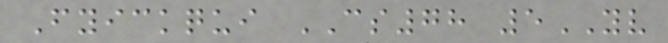Fyickqui CS78 5YV
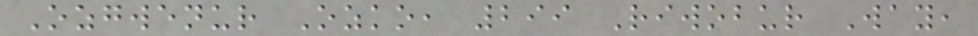Ozgwenur Ozko, 299 Riwobur Way,
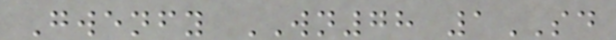Gwenfy WN78 1SD
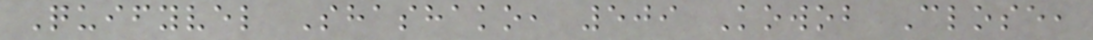Quifyvel Shashako, 509 Kowob Close,
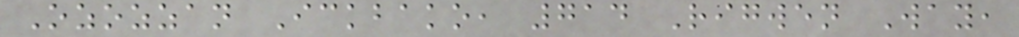Ozozzan Ickbako, 714 Rigwen Way,
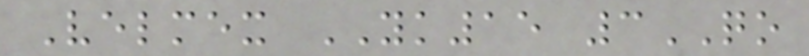Velmex YK15 3QO
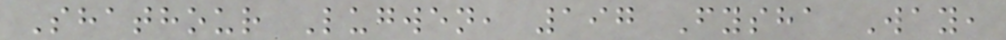Shathour Lugwen, 197 Fysha Way,
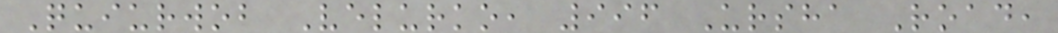Quiurwob Velurko, 996 Ursha Road,
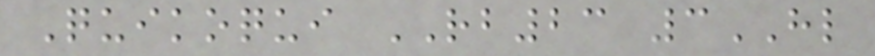Quikoqui RB23 3HL
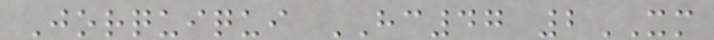Jorquiqui HC47 2XM
